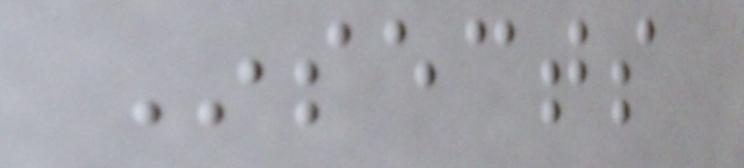Insects
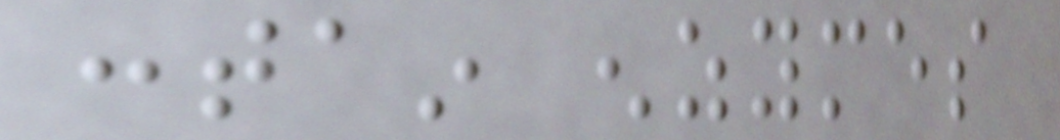contain enzymes
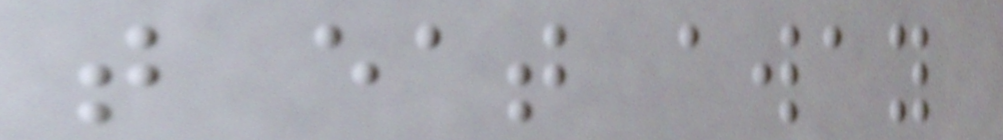that eat away
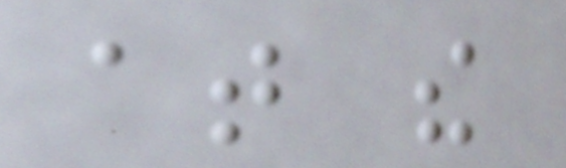at the
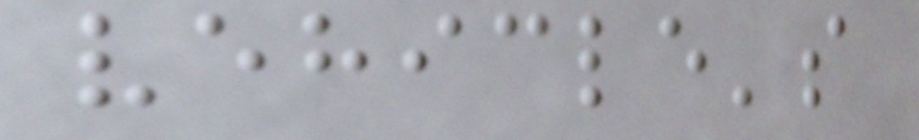vehicle's
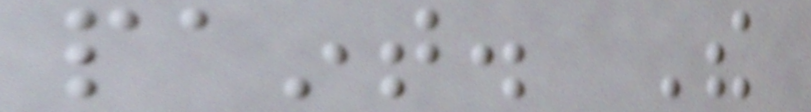paint. The
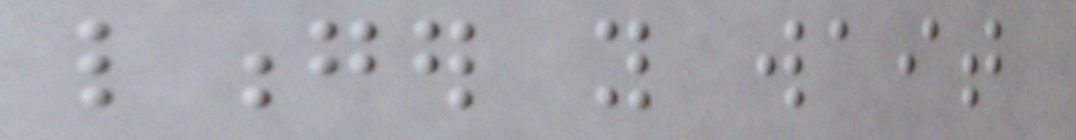longer you wait
